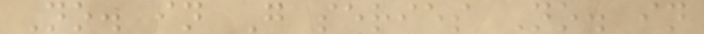No. in G series No. in
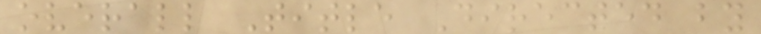overall Title Directed by
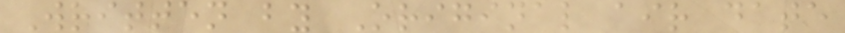Written by Original air date
